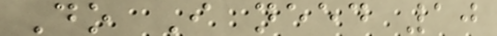Do I need 10
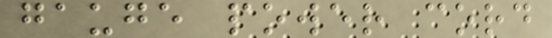gauge power cord
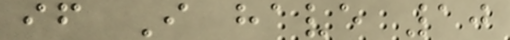if I have 10
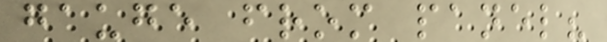gauge from panel?
